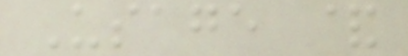Usage &
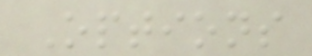Options
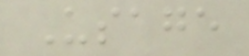Usage
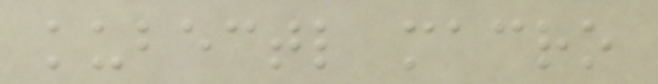kubectl macro
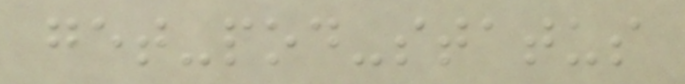get-pod-status
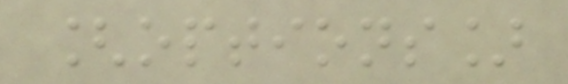[options]
